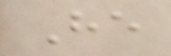He
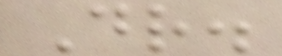Dr.
